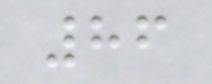86
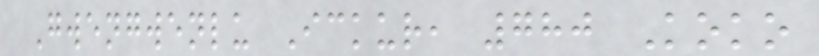Gwengwenlu Ickur, 780 Koko
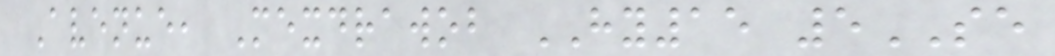Avenue, Mexdrawob HY15 5SE
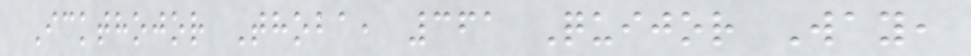Ickthojor Thoba, 361 Quijor Way,
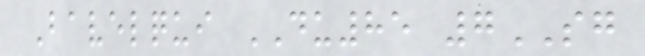Bavelqui DU85 7SG
